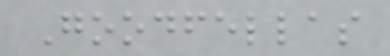Goodfellas
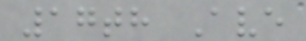17th Ave
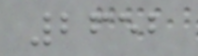2652
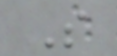S
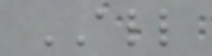ALL
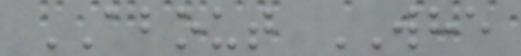ABOUT WHE
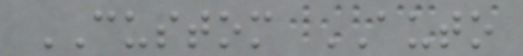CUSTOM AUTO
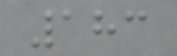183
